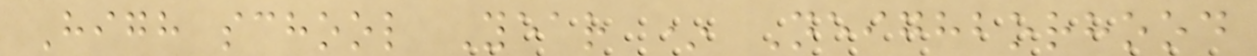High school Year * Neighborhood
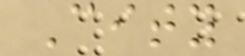City
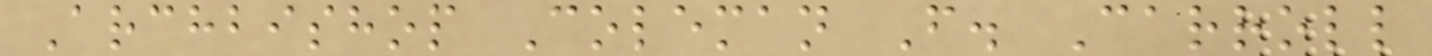Archbishop Coleman F. Carroll
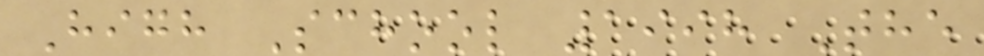High School 1998 The
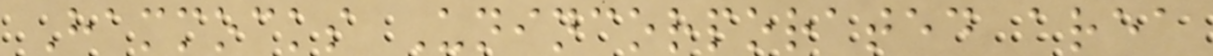Hammocks Unincorporated area
